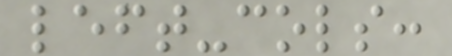left-cols:
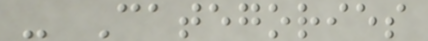- Categories
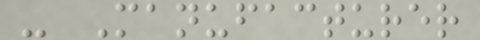- Manufacturer
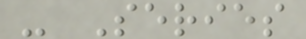- Series
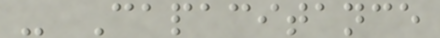- Capacitance
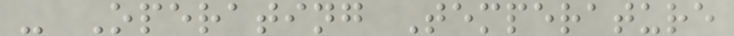- Operating Temperature
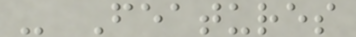- Features
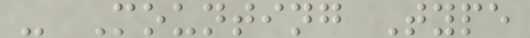- Mounting Type
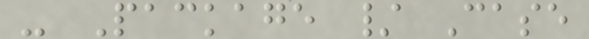- Package / Case
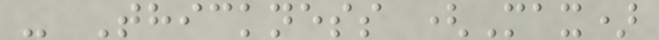- Thickness (Max)
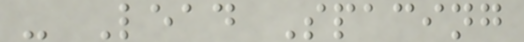- Lead Spacing
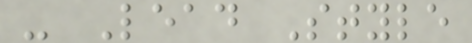- Lead Style
